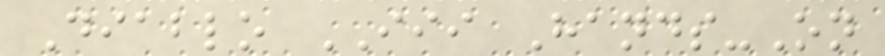Diablo III Hands-On
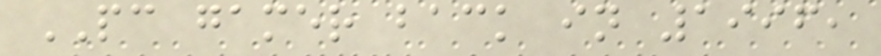PC gamer back in 1996,
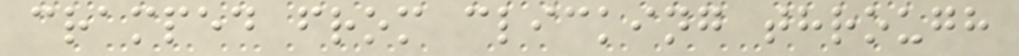cramped from clicking through
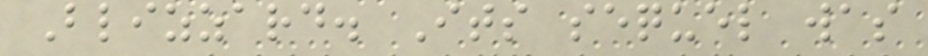Blizzard. Its sequel was
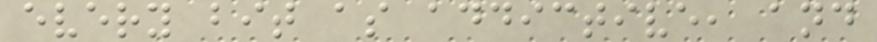every bit as addictive, and
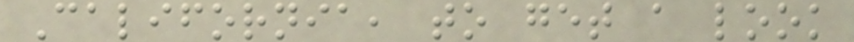California, to get a look
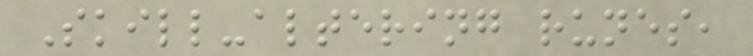Skill-altering runes,
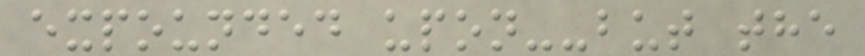expounded upon--but the
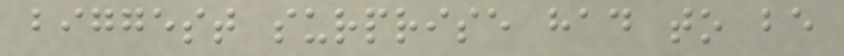biggest surprise had to be
